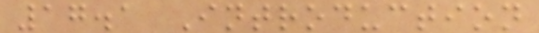17.1 Introduction
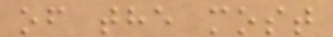of the most
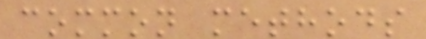common methods
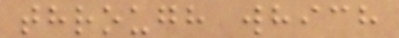through which
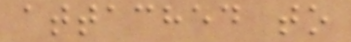attached to
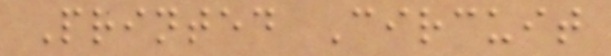Printed Circuit
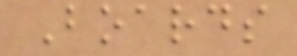Boards
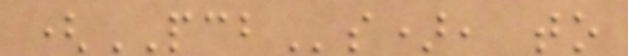(PCBs), to
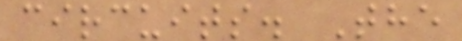circuits. The
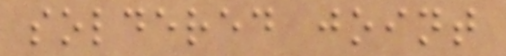soldered joint
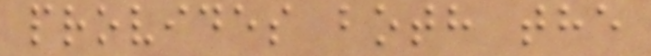provides both the
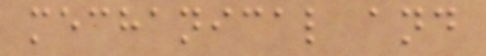mechanical and
